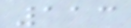113
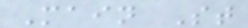Main St
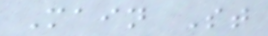Main St
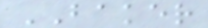BAKER
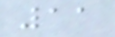11
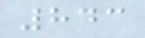843
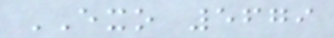EXO 5679
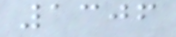1306
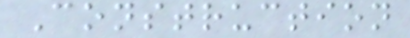Construction
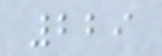229
